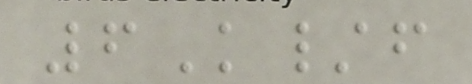6K/f
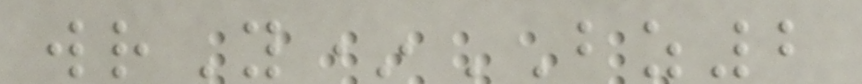wrY*BZ2
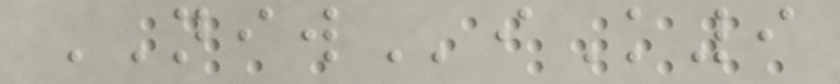NIWiK9
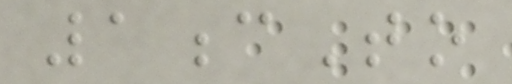1cTo
